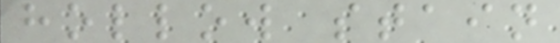hollow stain
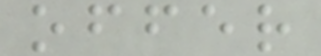offer
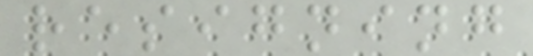resigning
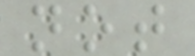not
